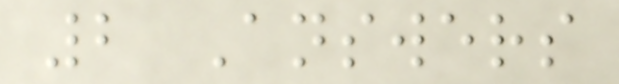2 Answers
